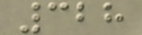328
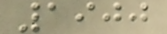1900
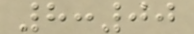8:00
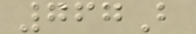767B
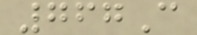767C
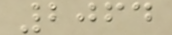2064
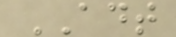ADT
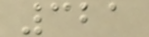321
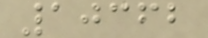10362
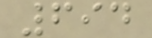694
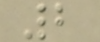2
